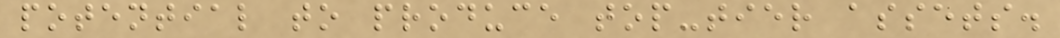potential to produce top-tier assets.
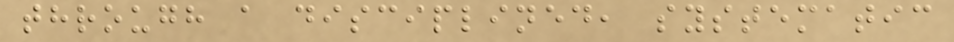through a disciplined, systematic
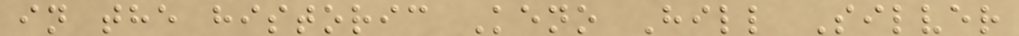in the historic Keno Hill Silver
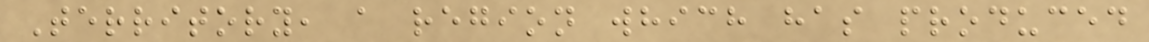Territory, a region which has produced
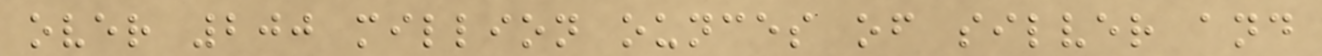over 200 million ounces of silver and
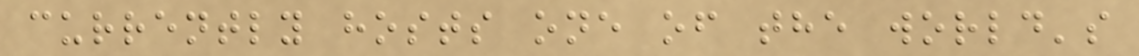currently hosts one of the world's
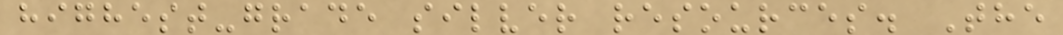highest-grade silver resources. The
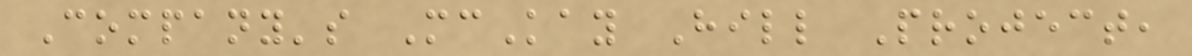Company's McKay Hill Project,
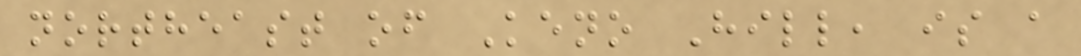northeast of Keno Hill, is a
